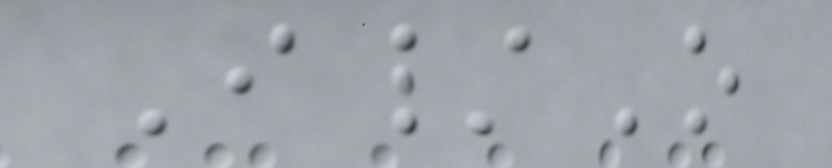I/O
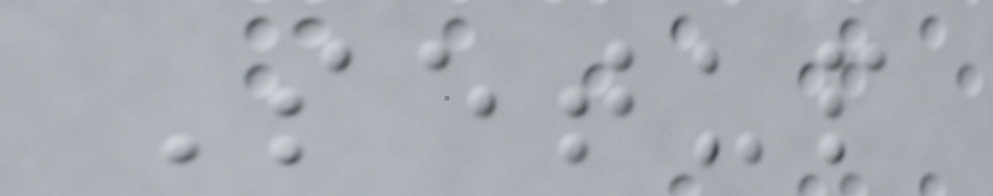Setup
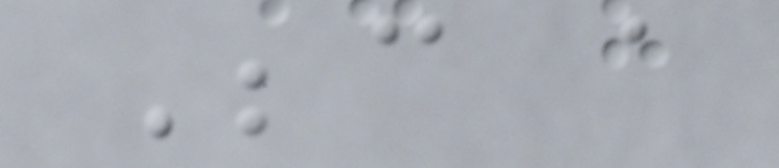Because a
